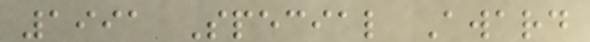1991 Special Award
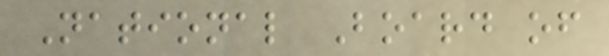National Board of
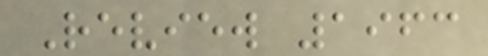Review 1963
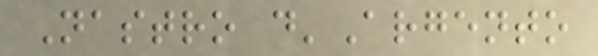Nastro d'Argento
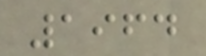1964
